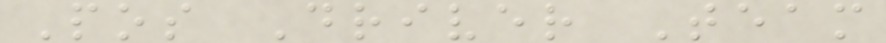Pos Driver Team
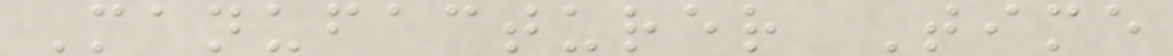Manufacturer Time
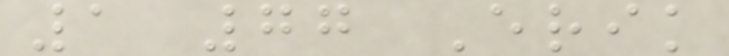1 77 Erik
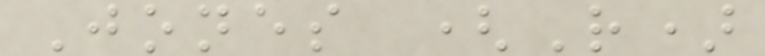Jones (R)
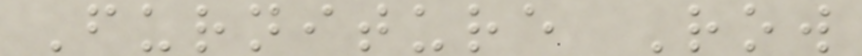Furniture Row
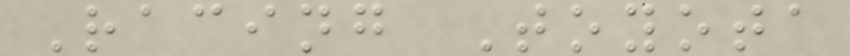Racing Toyota
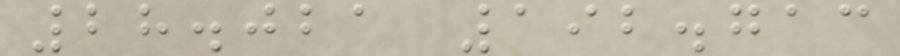28.021 192.713
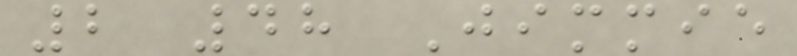2 48 Jimmie
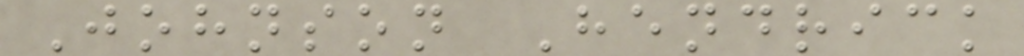Johnson Hendrick
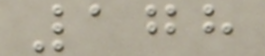178
